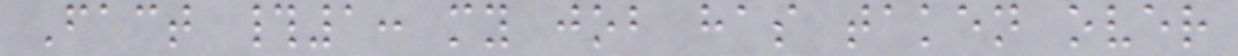Fact #1: my job has taken over
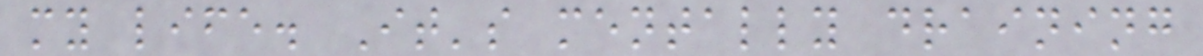my life. It's mentally draining
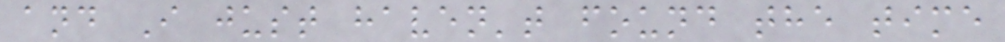and I just haven't found the time
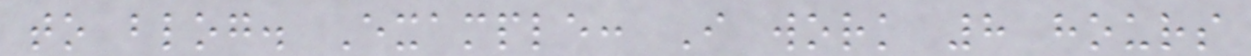to blog. Example: I work 8 hours
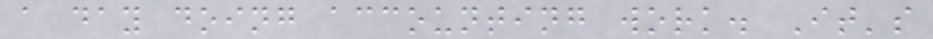a day doing accounting work. It's
